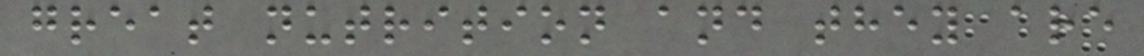great nutrition and they are
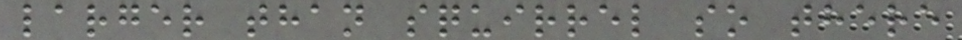larger than squirrel so there
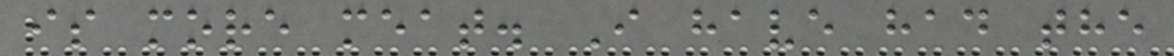is more meat. I have had the
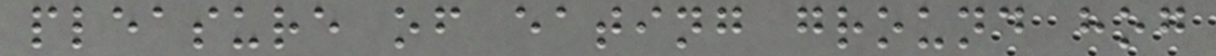pleasure of eating ground hog
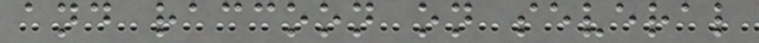and raccoon on several
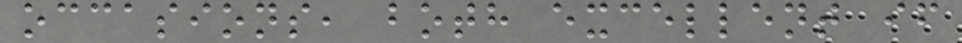occasions, both excellent if
